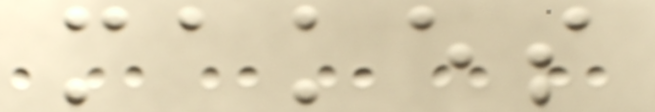makes
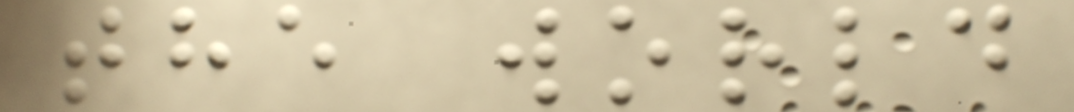the world
